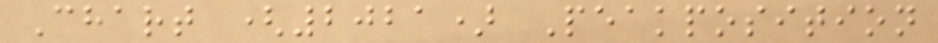Chart (2021) Peakposition
